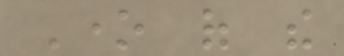One of the
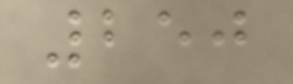250
